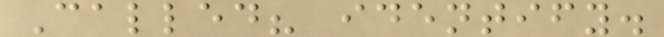Called? identify.
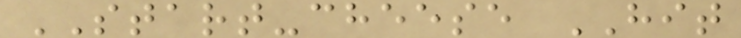START-cheese HIT
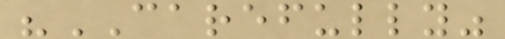"CAREFULLY"
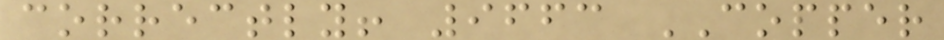correctly! 9663 COPPER
